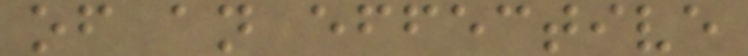of an effective
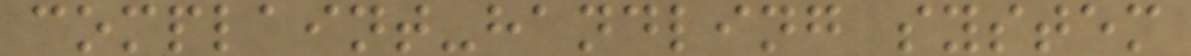complaint-handling system
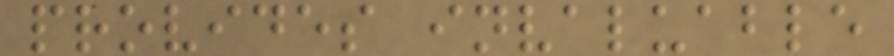provides invaluable
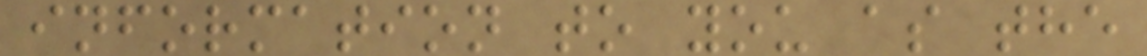information to you as the
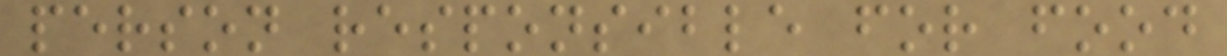person responsible for food
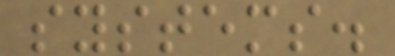systems.
